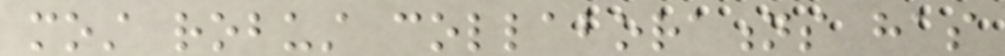most robust collaborations has
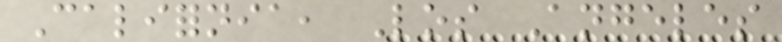California, Los Angeles
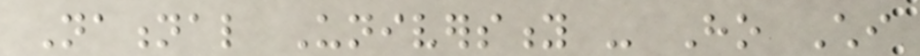National University - Ho Chi
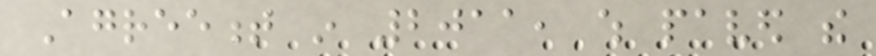Agreement in 2011, which paved the
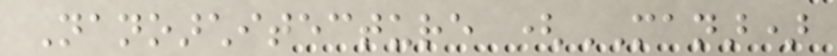Nanoarchitecture (MANAR)
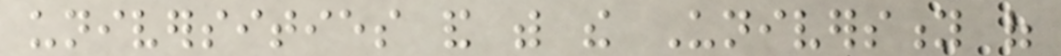universities and with the University of
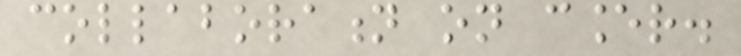collaboration on cancer.
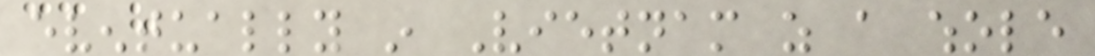eventually in Vietnam as a whole
